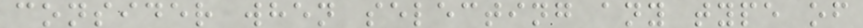consider when selecting any type of
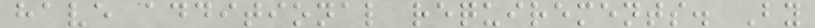have additional requirements. By
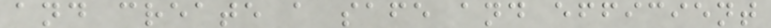and create a safe and efficient
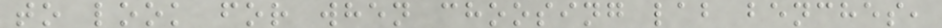to look for when choosing lab benches,
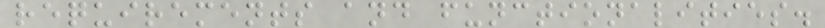requirements and functionalities.
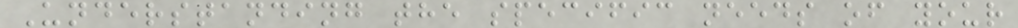Understanding the specific needs of your
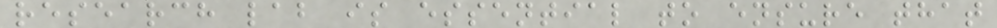research lab is essential to ensure that
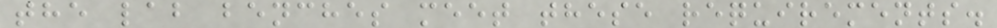the lab benches meet these requirements.
